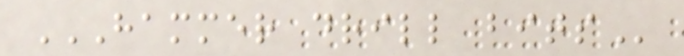HAMMER DRILL BITS
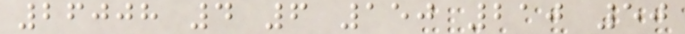26008 4 6 150 210 50
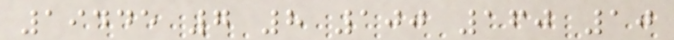19445 7 8 100 160 10
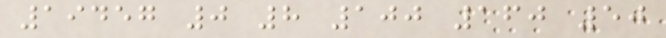19457 0 8 100 160 50
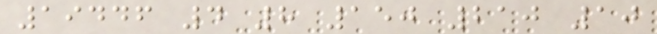19446 4 8 150 210 10
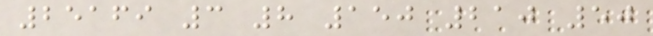25169 3 8 150 210 50
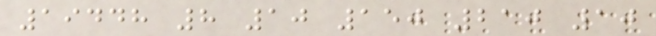19448 8 10 150 210 10
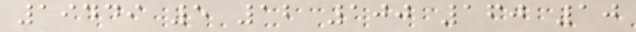19449 5 12 100 160 10
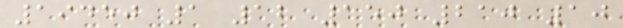19450 1 12 150 210 10
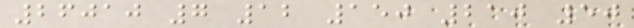26010 7 12 150 210 50
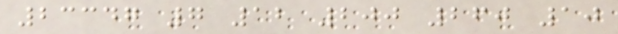23347 7 12 200 260 10
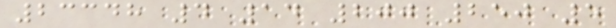23348 4 14 200 250 5
